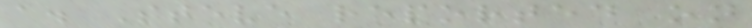a. Steve reported on
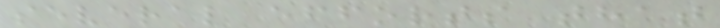several efforts that
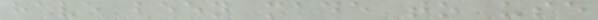have been made to use
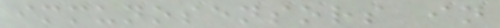immunosensors in
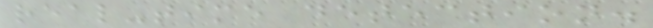real-time detection.
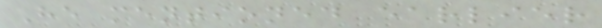He mentioned earlier
